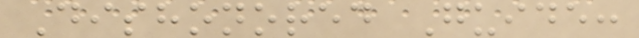Dishonored Guide:
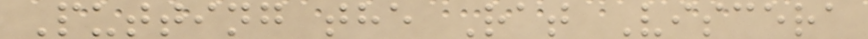Putting the Rat Viscera
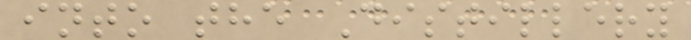into the Distillery
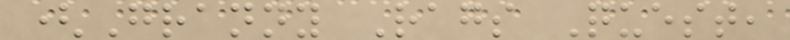(Granny Rags Quest,
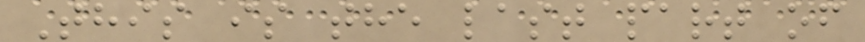This is the last part of
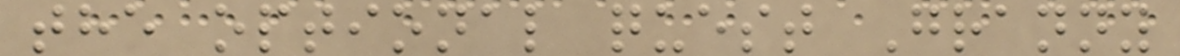the optional quest Granny
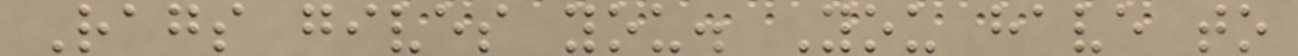Rags gives you. You have to
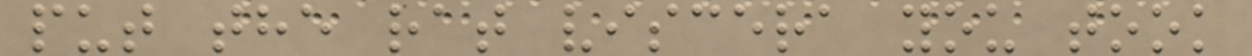put the rat viscera you took
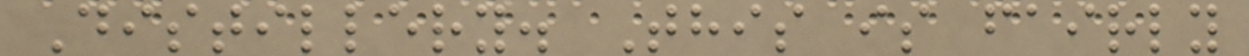Distillery. This is fairly
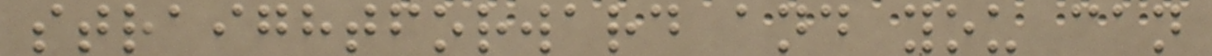straightforward and you can
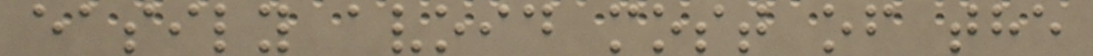easily avoid most of the
